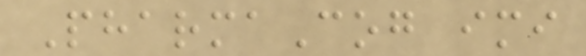PharmaCog imi
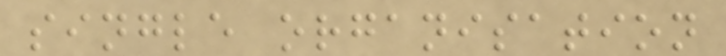single organisation
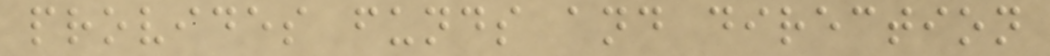provides funds and direction
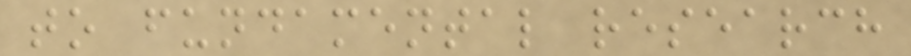to fundamental research
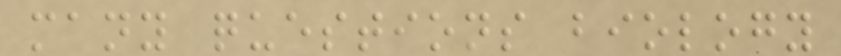many questions biology
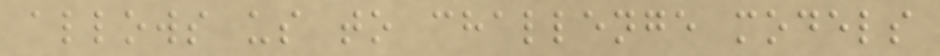allows us to challenge models
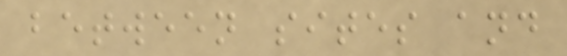between sites and
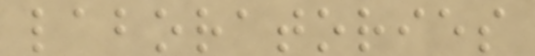laboratories
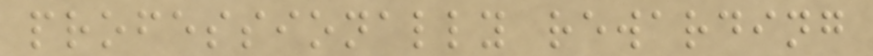professionally rewarding
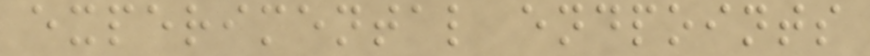experimental endpoints
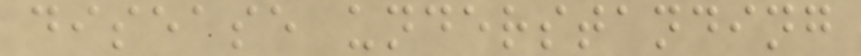disease understanding
